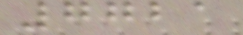7721
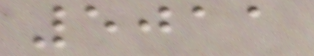5011
